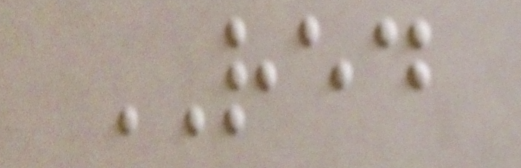RED
